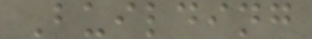Building
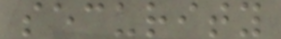security
